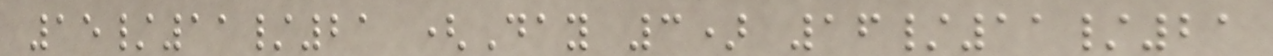15/11/21 (Day 3) 16/11/21
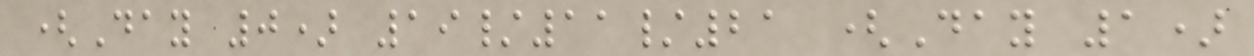(Day 0) 19/11/21 (Day 1)
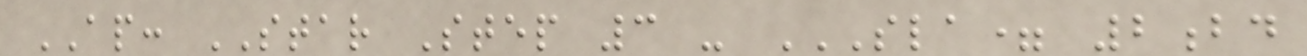AP: STAR Step 3 - SLA= 2BD
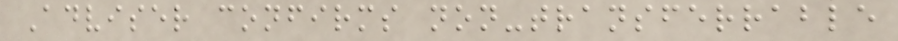Adviser confirms non-transferrable
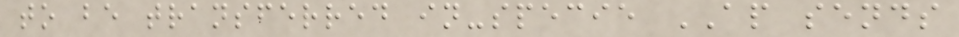to be transferred in-specie AP sends
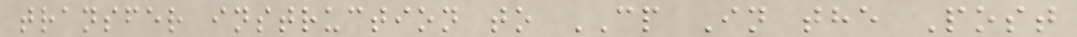transfer instruction to CP In the Post
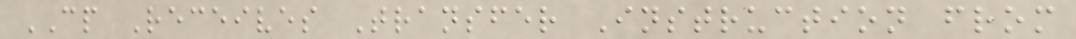CP Receives Transfer Instruction from
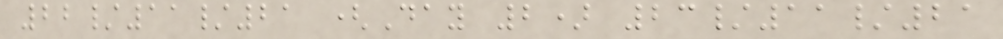22/11/21 (Day 2) 23/11/21
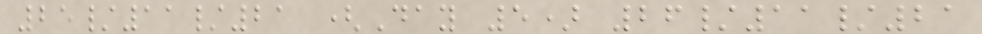25/11/21 (Day 5) 26/11/21
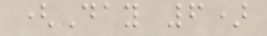(Day 6)
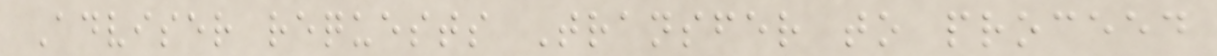Adviser requests Transfer to proceed
